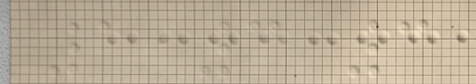1 3 3
